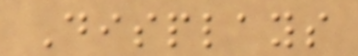Displays
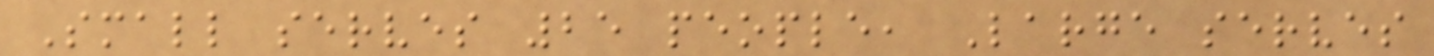Small serves 25 people, Large serves
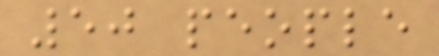50 people
